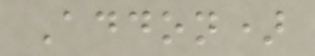Addon)
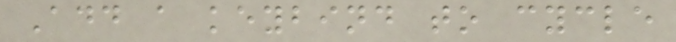Add a keybind to cycle
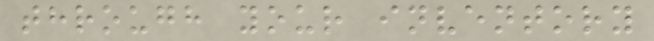through your inventory
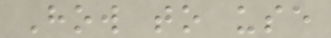How to use
